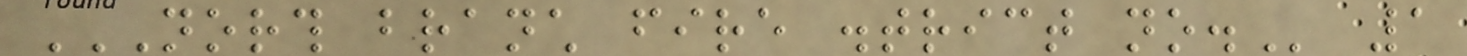NORTH BRANCH FIRE DISTRICT NO. 1
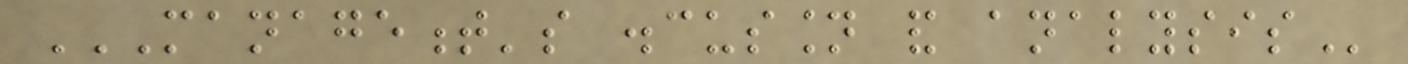MANAGEMENT'S DISCUSSION AND ANALYSIS
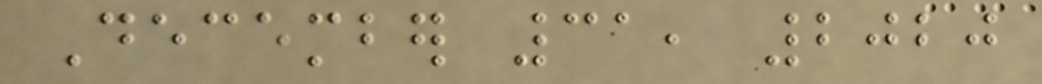December 31, 2020
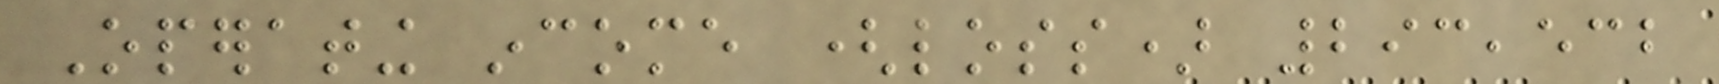Operating income (loss) 293,532
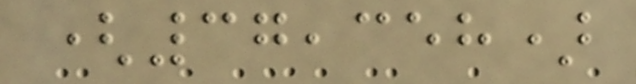(37,358)
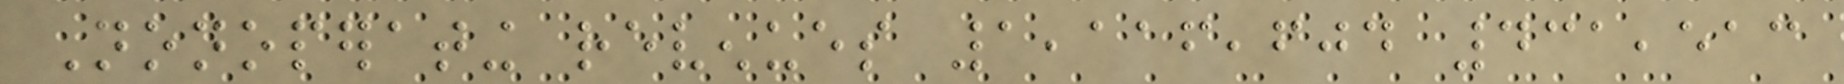Nonoperating revenues 1,116,604 431,513
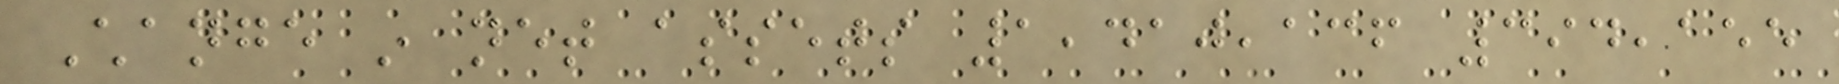Change in net assets 1,410,136 394,155
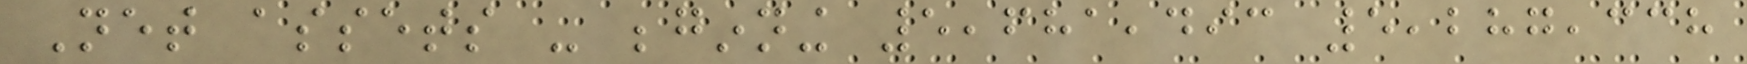Net assets - beginning 5,681,493 5,287,338
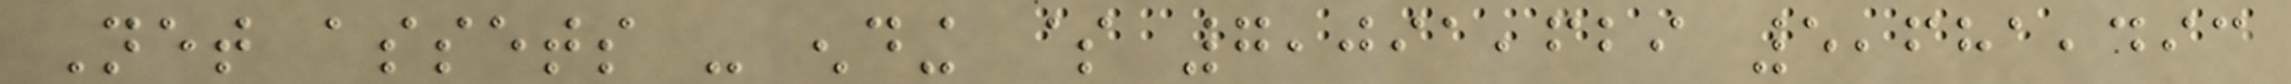Net assets - ending $ 7,091,629 5,681,493
